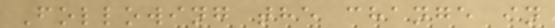Following the change in
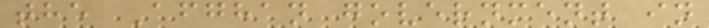the Afghan government in
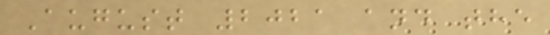August 2021 and the
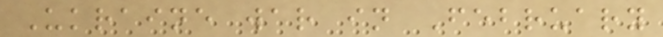Ukraine war in February
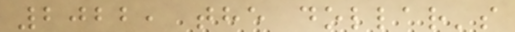2022, the dollar's
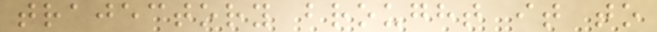trajectory brought it to
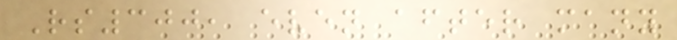Rs300, even after many
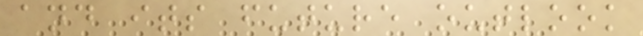and its future outlook
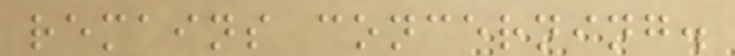remains concerning.
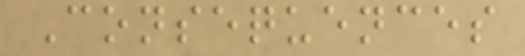Consequences
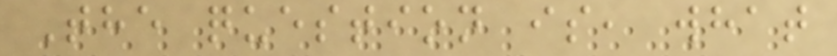The question is, what
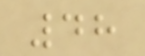48
